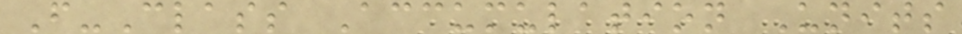F-Class Accumulation Units
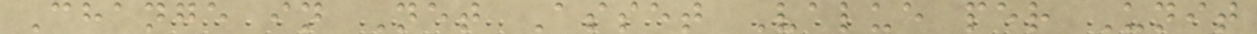Change in Net Asset Value per Unit
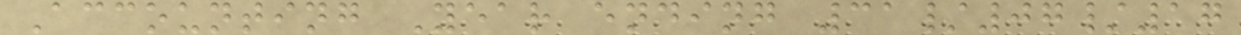Accounting Year ending 31/07/17
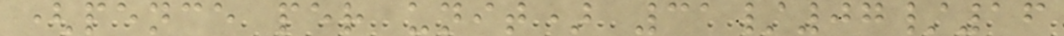(pence per unit) 31/07/16
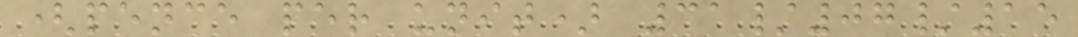(pence per unit) 31/07/15
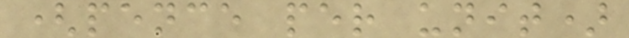(pence per unit)
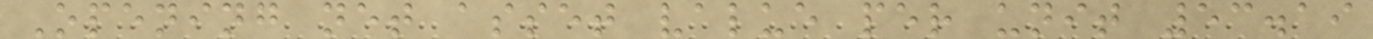Opening net asset value per unit 53.19
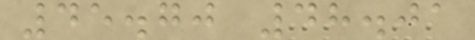45.70 48.01
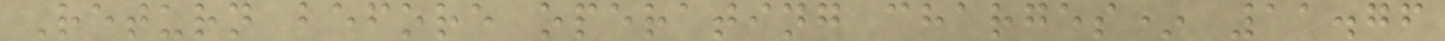Return before operating charges* 11.76
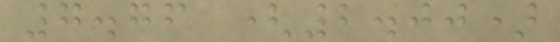7.76 (2.00)
